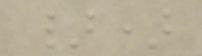})
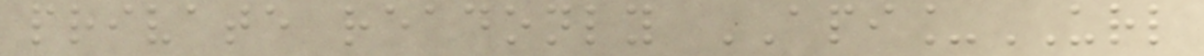private readonly API_URL
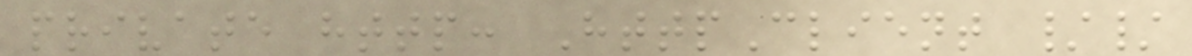private http: HttpClient //
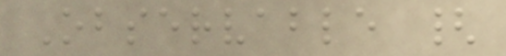Observable {
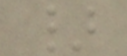}
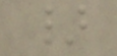}
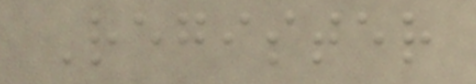Register
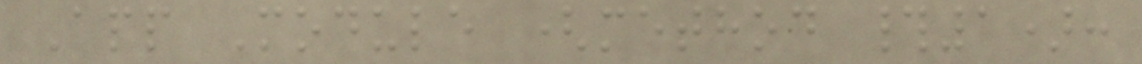App Module (method #1):
